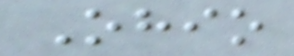Ohio
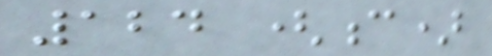124 (c)
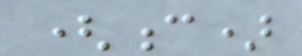(c)
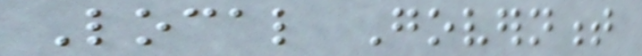Local Government
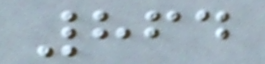864
